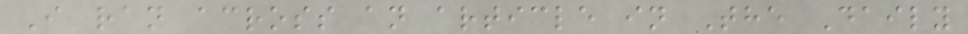I ran across an article in The Daily
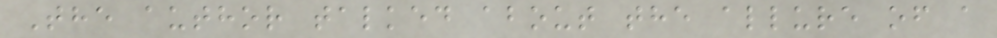The author talked about the allure of a
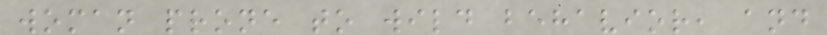woman prone to wild behavior, and
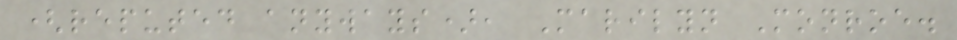(reputed anyways), Marilyn Monroe.
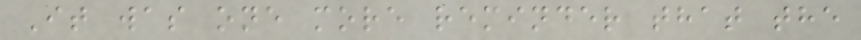It was one more reminder that the
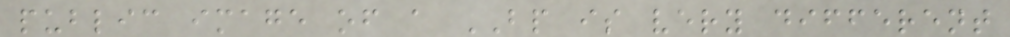public image of a BP is very different
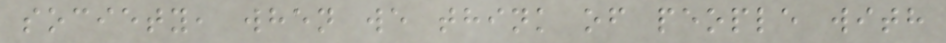society, when we think of people with
